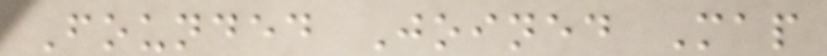Founded Joined Map
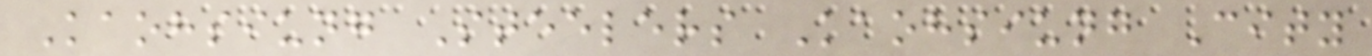Kaohsiung Steelers Kaohsiung City
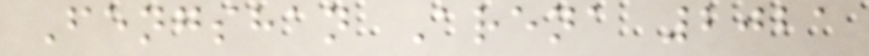Fengshan Arena 2021
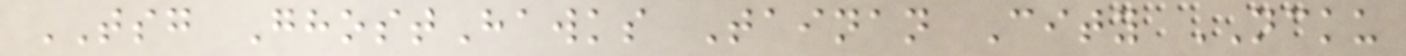TSG GhostHawks Tainan City NCKU
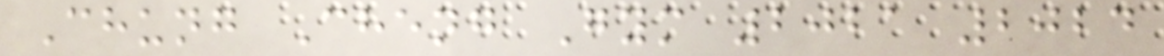Chung Cheng Gym 2021 2024
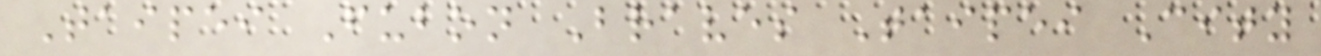Taipei Fubon Braves Taipei City
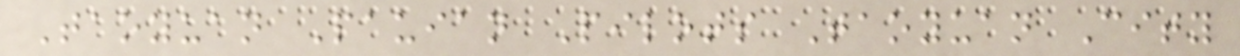Taoyuan Pauian Pilots Taoyuan City
